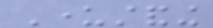Understanding
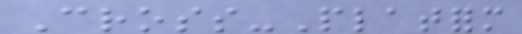Cross-Platform
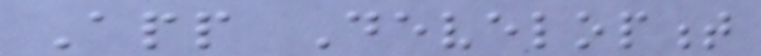App Development
